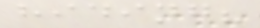hiding?
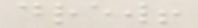drew!
